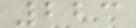223
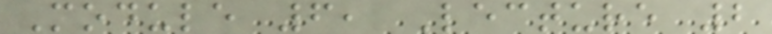Module 6, Lecture 2
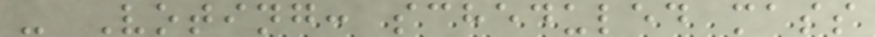- Voting: scheduled mass
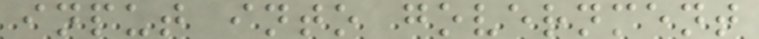input into government
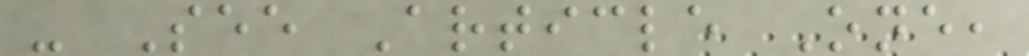- See Article One,
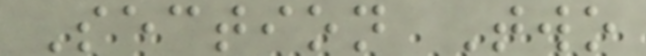Section Two
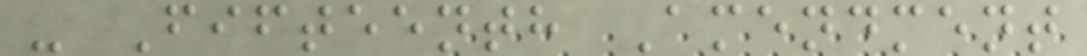- Fifteenth Amendment
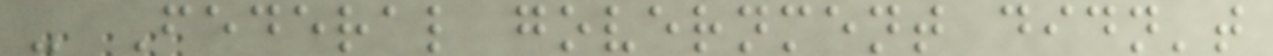- Federal government didn't
